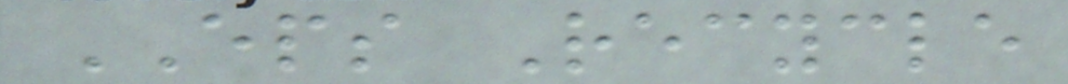EPS Recycle
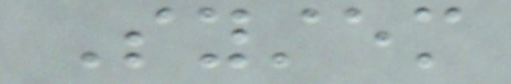System
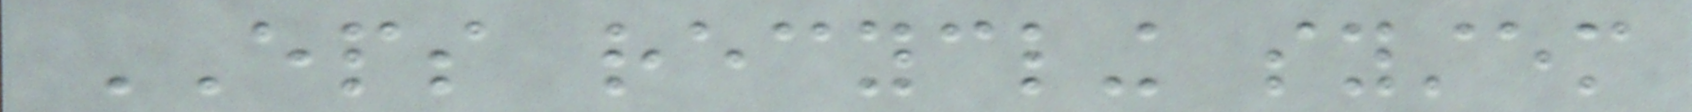EPS recycling system
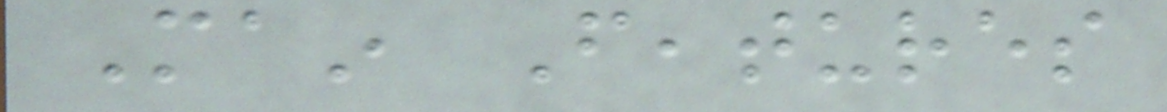Main Features
